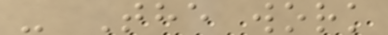- The work
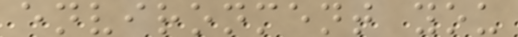environment you
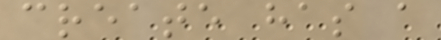create has a
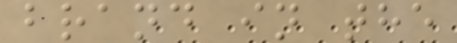brand in the
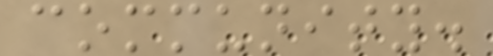community.
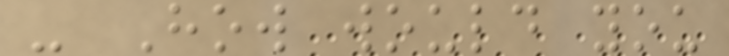- How would you
